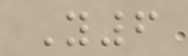Y6
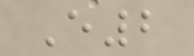E2
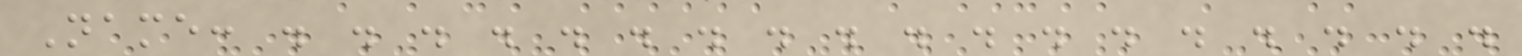Name: . . . . . . . . . . . . . . . . . .
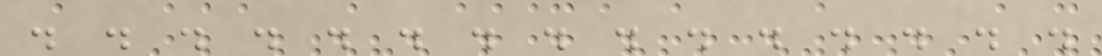. . . . . . . . . . . . . . .
